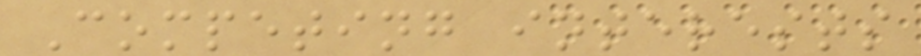Competing interests
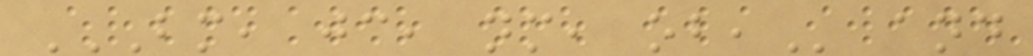BM, JC, NM, OB, and
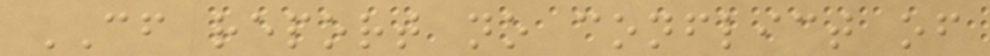CF report no conflict of
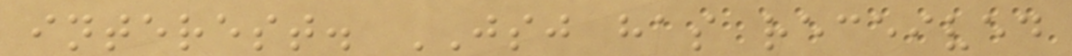interest. JSJ has received
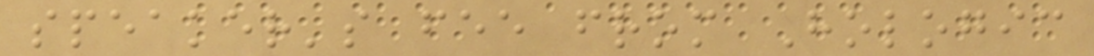speaker's fee from Hologic
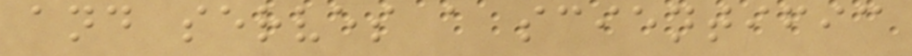and serves a scientific
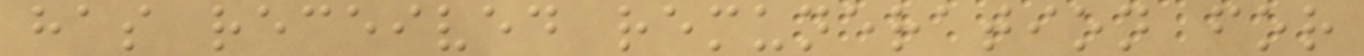has received remuneration for
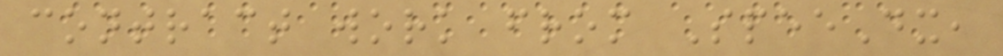contract work from SpeeDx,
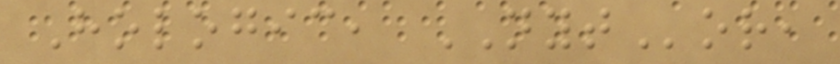Hologic, NYTor,
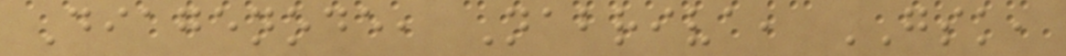Diagenode, Nabriva, GSK,
